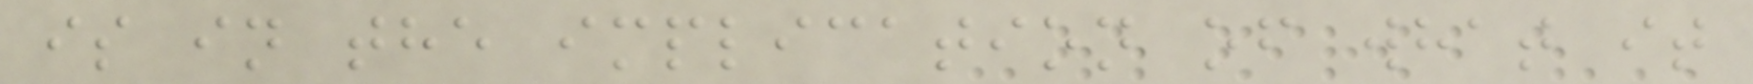is in the implication of what it
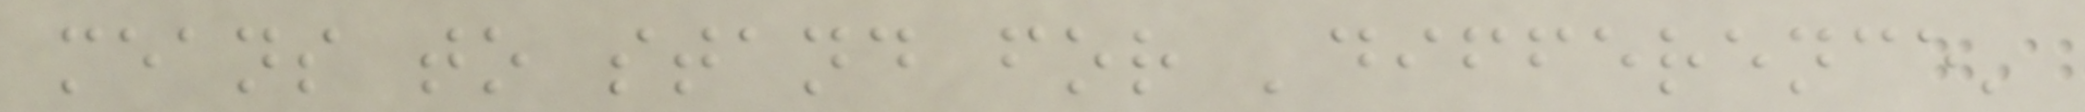means to stand for 'difference'
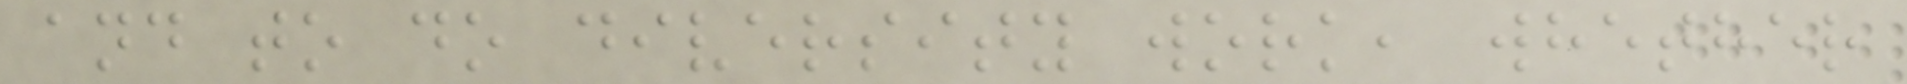and to do diversity work, whether
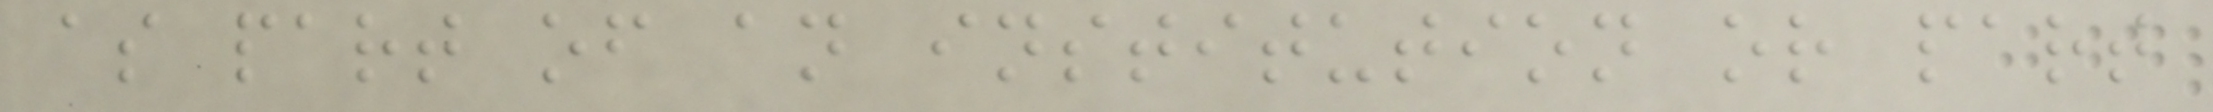as part of an institution or part
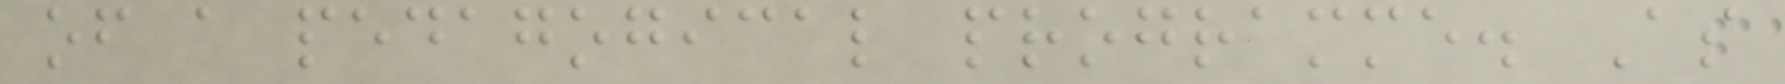of a pedagogical programme. As
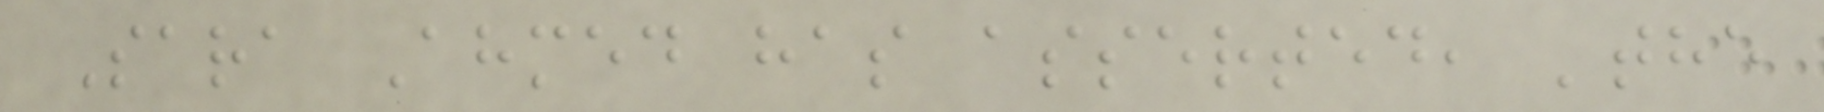Sara Ahmed has asserted, 'the
